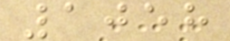1058
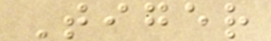Tiger
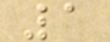1
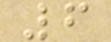6
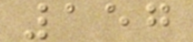157
